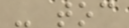- toc
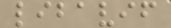libavif
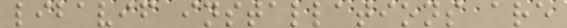libavif installations are
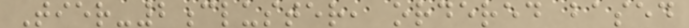Tier-2cluster, ordered based
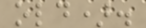old).
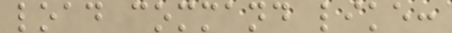load command like:
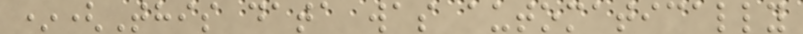*(This data was automatically
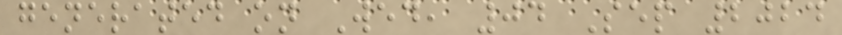generated on Wed, 04 Sep 2024
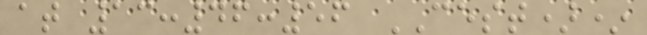at 13:46:56 CEST)*
